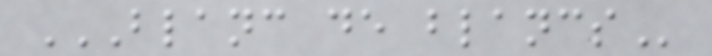BLANC DE BLANCS
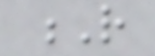R
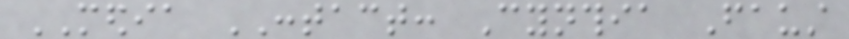MEDIA CONTACT: Cynthia Faust
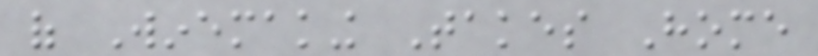of Winemaking Takes Home
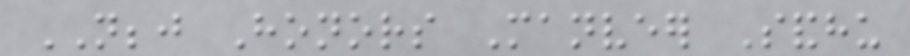NBBJ Honors Manveer Sandhu
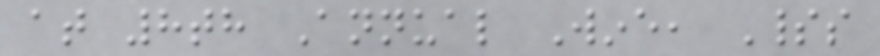at 8th Annual Wine, Spirits
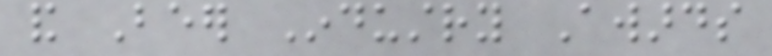and Beer Industry Awards
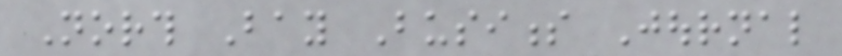North Bay Business Journal
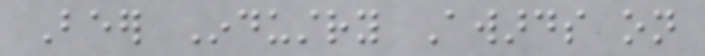Beer Industry Awards on
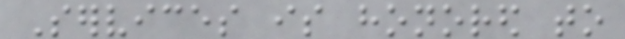Services is honored to
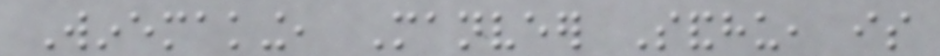Winemaking, Manveer Sandhu, is
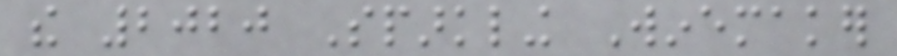the 2020 Sparkling Winemaker
